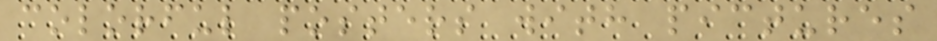colorful posters with pictures
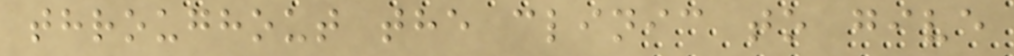throughout the clinic to give
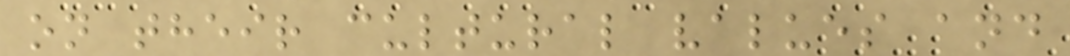on their cultural values and
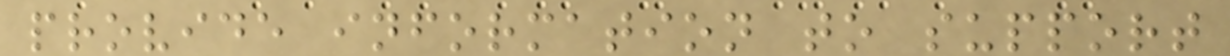provide information to support
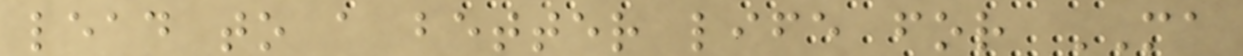lead to a better life for MA
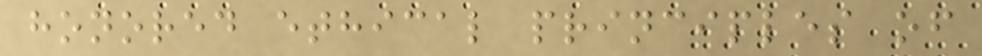honored ethical principles of
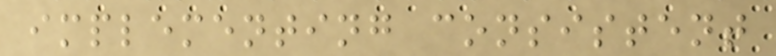implementing consistent
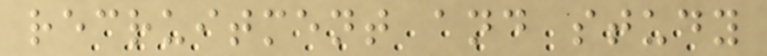recruitment and study
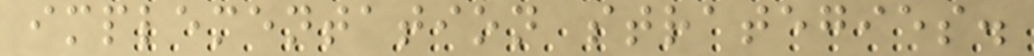implementation strategies.
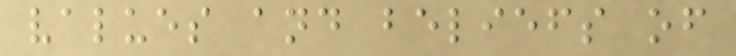values and beliefs of
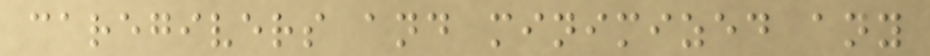caregivers and minimized any
